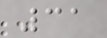31
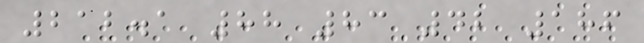212.1 88 83 42 186
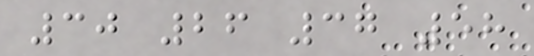30 26 37 58
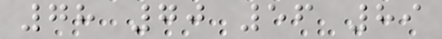78 70 56 89
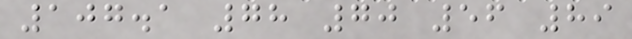107.1 78 70 56 89
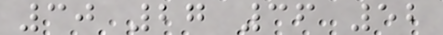30 27 36 52
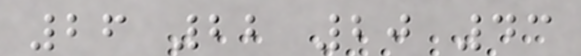26 22 20 43
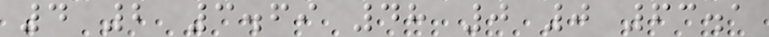4 2 3.69 48 0 0 63.1
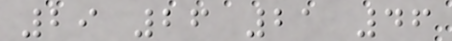29 26 21 46
